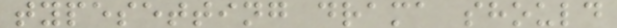typesetting drama should
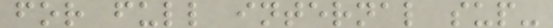for full internal sup-
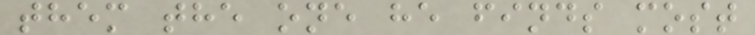them the one he finds most
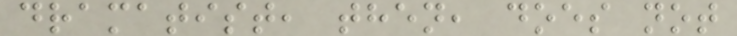dramatist, then, does not
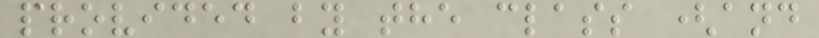provided by the class (and
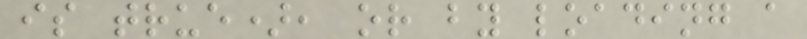is true), or by loading a
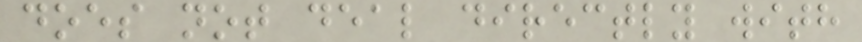does not deal directly with
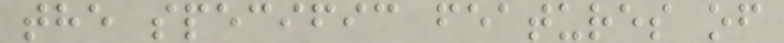the specific features of
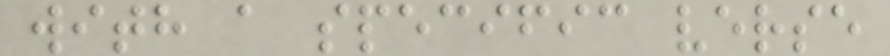with a specific verse
